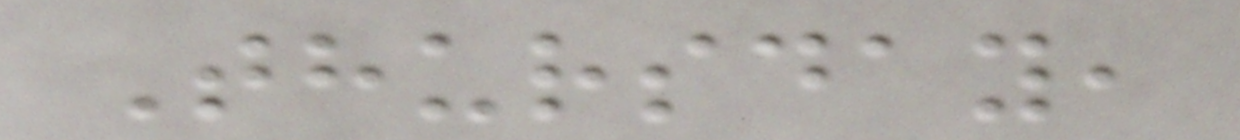Thursday,
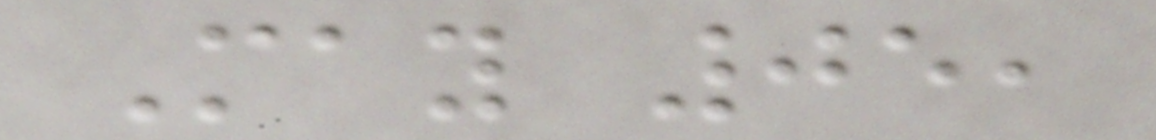May 05,
